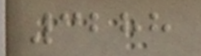3288
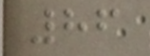86
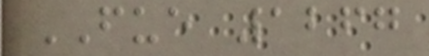FUE 1267
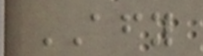AFY
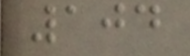104
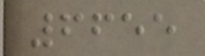6655
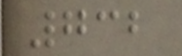732
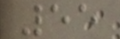55
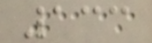133
